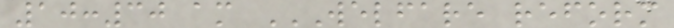10:30 am WELFARE REFORM
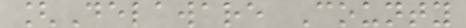[Delaware County
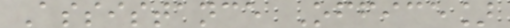Assistance Office]
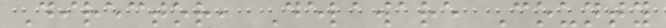Director, Delaware County
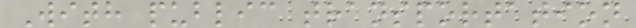With public transportation
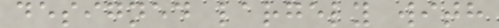designed largely with
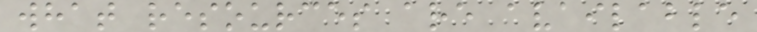what resources are available
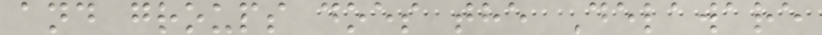and groups does the Delaware
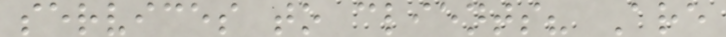services to clients? Are
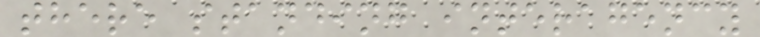there standing interagency
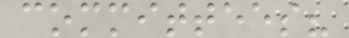committees?
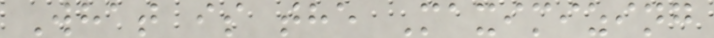What is the Maximizing
